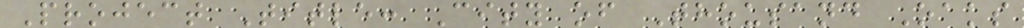Project Title: City of Thousand Oaks
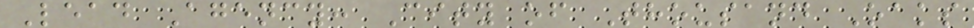Lead Agency: City of Thousand Oaks
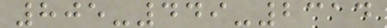805-449-2314
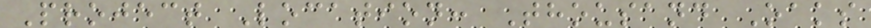Project Location: Thousand Oaks
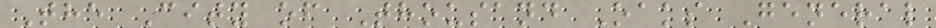The City of Thousand Oaks General
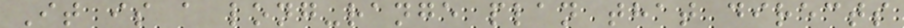It is a long-range plan that directs
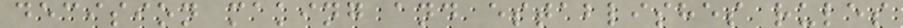decision making and establishes rules
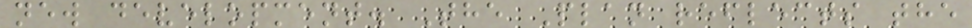new development. The Plan reflects the
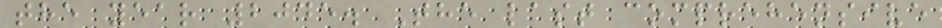the year 2045. The last comprehensive
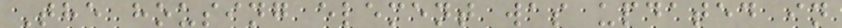The housing element was updated in
